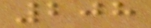208
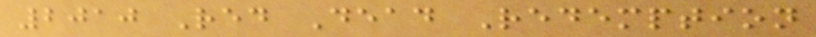2010 Red Dead Redemption
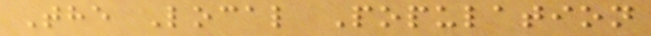The Local Population
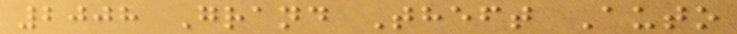2008 Grand Theft Auto
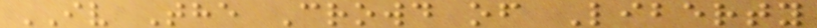IV The Crowd of Liberty
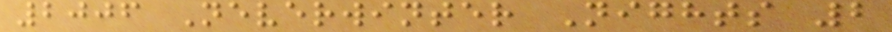2006 Neverwinter Nights 2
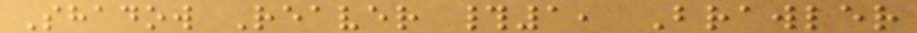Shadow Reaver #1, Brawler
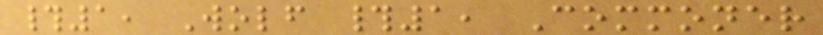#1, Wolf #1, Commoner
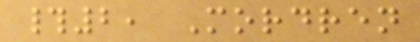#2, Mordren
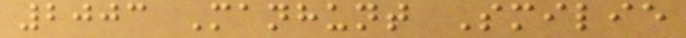2003 Manhunt Smilie
